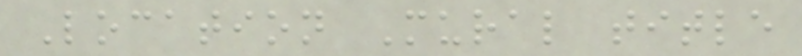Location Mural title
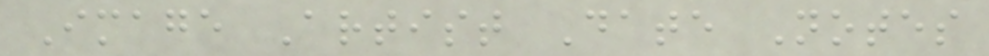Image Artist Date Notes
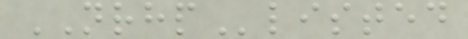NRHPlisted
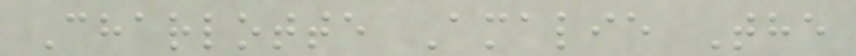Charlotte Amalie The
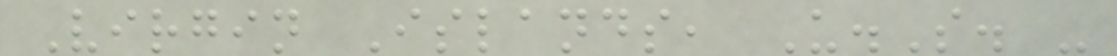Virgin Islands, U.S. -
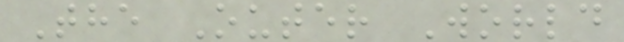The Outer World
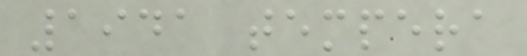1941 tempera
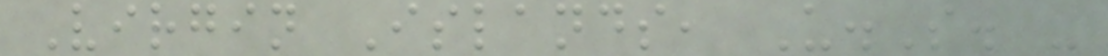Virgin Islands, U.S. -
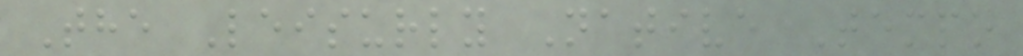The Leisurly Native Tempo
